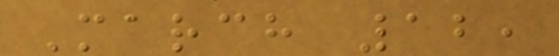March 12,
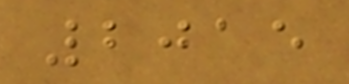2015
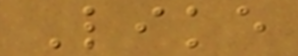Like
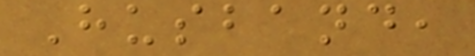Husband,
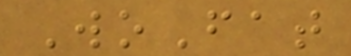WoFat
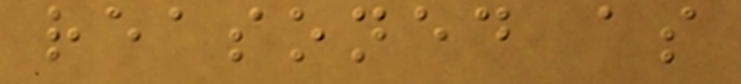reasoned as
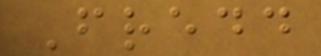Fredd
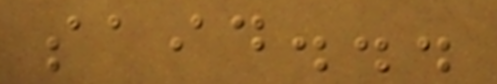said...
